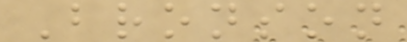Bronson
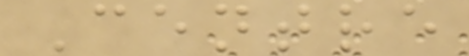Centre
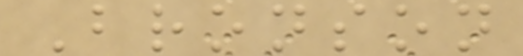Bronson
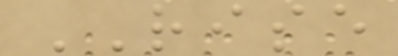RISE
